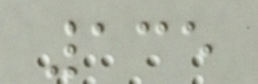135
